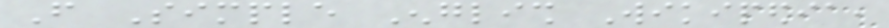From Simple English Wikipedia,
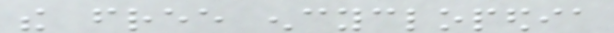the free encyclopedia
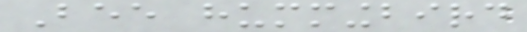Bee hummingbird
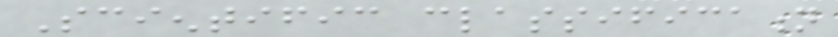Scientific classification
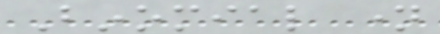Binomial name
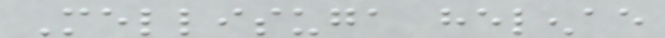Mellisuga helenae
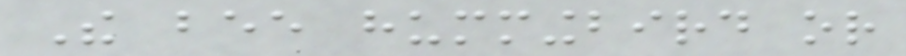The bee hummingbird or
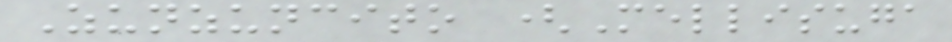Zunzuncito (Mellisuga
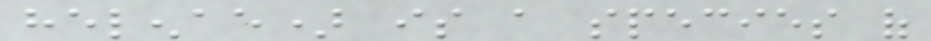helenae) is a species of
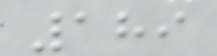189
